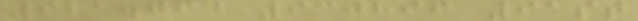921.764 930896 91st
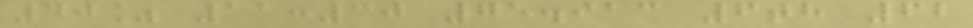40% 11:30 75.913 6th 62
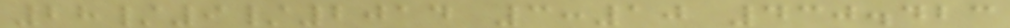28/9/2014 3:10 430.423
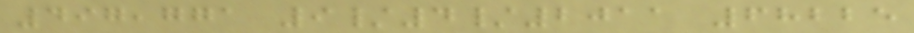497,771 9/4/2011 68225
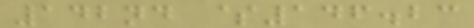142nd $146.23
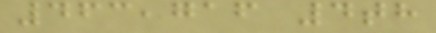463,716 4th
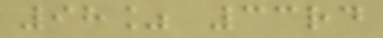98% 33rd
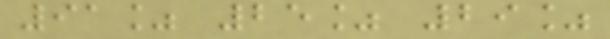91% 25% 29%
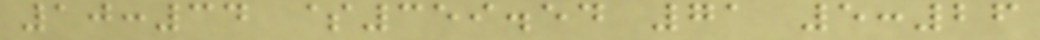10:34 $359.54 71 5:26
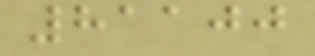81100
